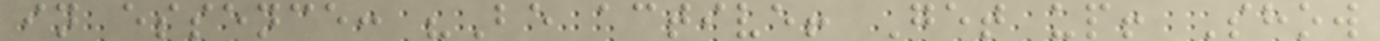in essence: "Be active! Get up! Show
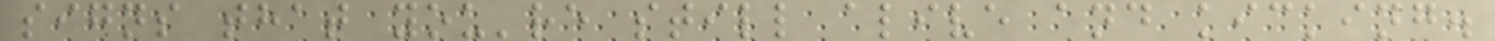signs that you're still alive and kicking.
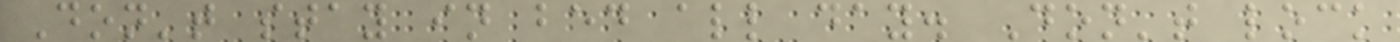Don't stay in bed all day. Don't lock
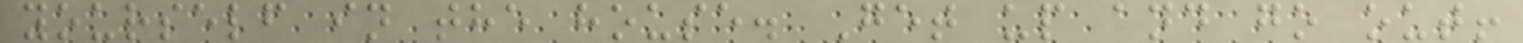yourself in the house. Get up and go out!
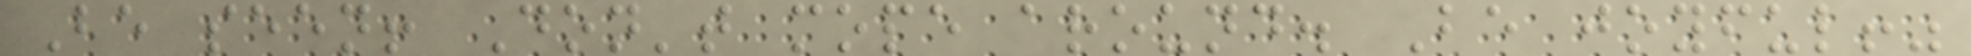Be seen! Don't mope around. Be joyful!"
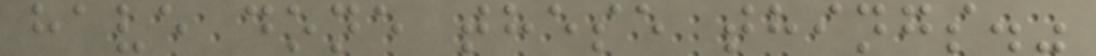have done these things."
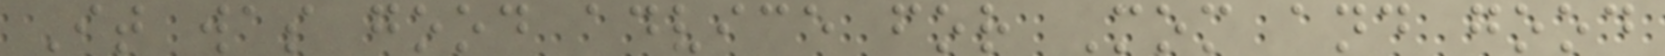It was good advice for Mom and good
